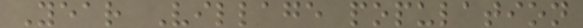Year Village population
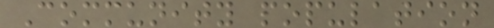Community population
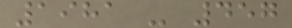1981 - 457
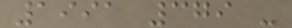1991 379 -
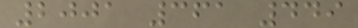2001 361 449
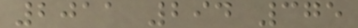2011 294 375
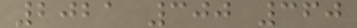2021 300 360
